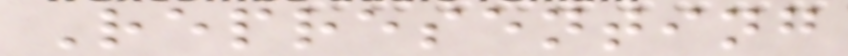Representing
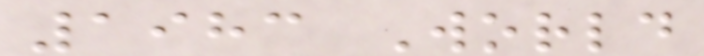1983 World
